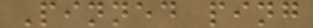Pinned ping
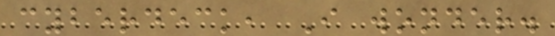cyberdeck, I wonder.
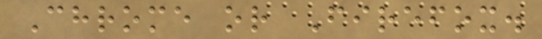Chrome or Firefox.
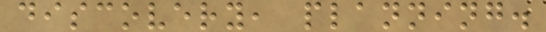discovery, planning.
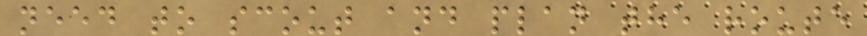need to scout and plan the route
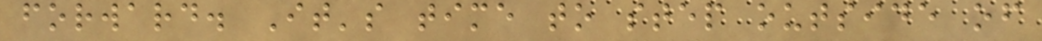forward. It's time to step outside of
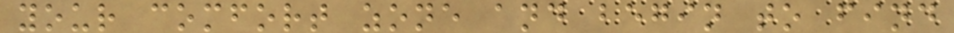your comfort zone and begin to find
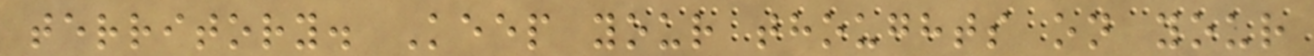territory. Keep your thoughts on your
